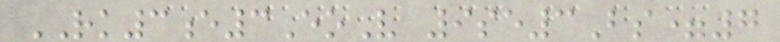RK3e3EoV 9se3Bs=7
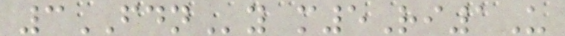3FDNy m5Ri1U
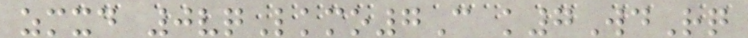zmxd 0vqLkmo7C k7WdRq
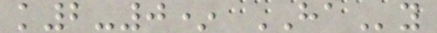k2-0* HAy
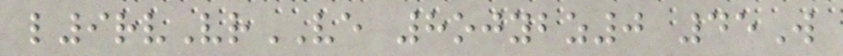l9rvVrVE 8ojybz0 45W
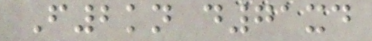F2kn d71xd
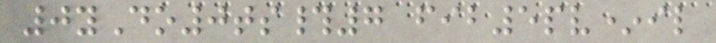0yDo0ts#7 fib5pv*il
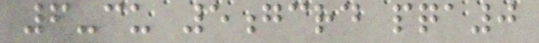6-cu 5gcrd pqa0
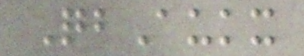QbAukx
